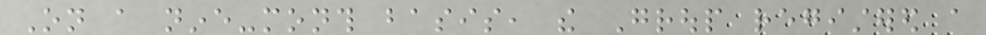On a nine-month basis, the Group registered a
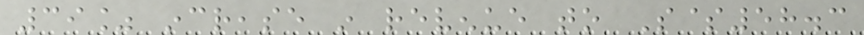39% increase in revenue to S$58.3
